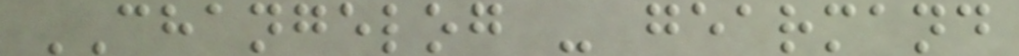CHANGELOG - gearmand
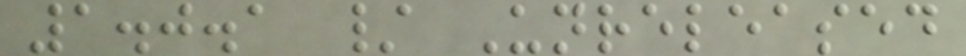1.0.1 / Unreleased
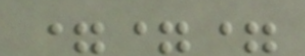===
